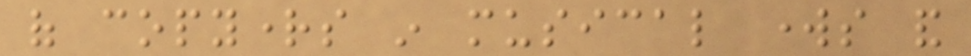of copyrights in musical works and
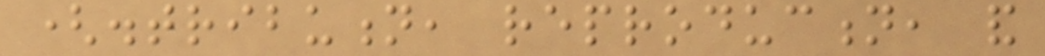(distribution, reproduction, and
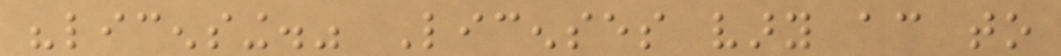"licensing." Licenses vary according to
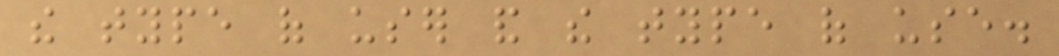the type of user and the type of use.
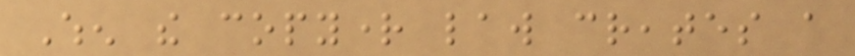When the copyright law creates a
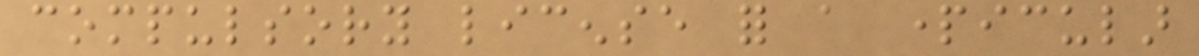compulsory license for a particular
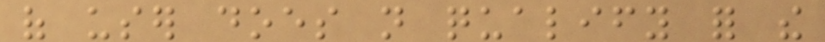of user does not qualify for the
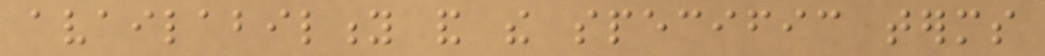availability and the specific terms
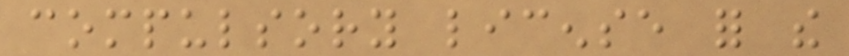compulsory license for the
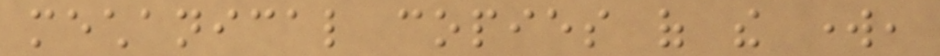mechanical copies of the work,
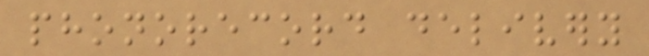phonorecord delivery
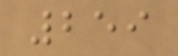259
